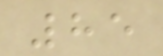85
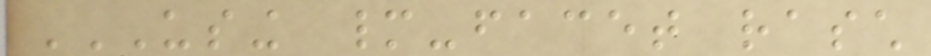USING MANY-FACET RASCH
